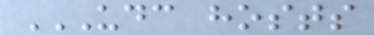UDC HOSTS
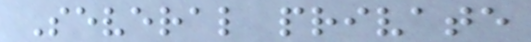Several private
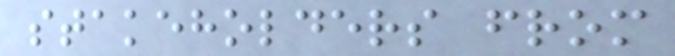stakeholders from
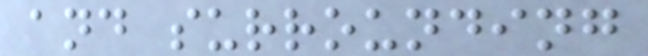and surrounding
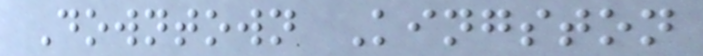Downtown Kingston
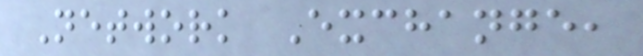Network Exchange,
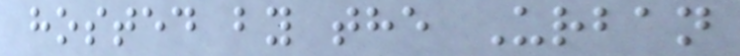hosted by the Urban
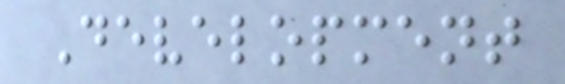Development
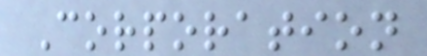Corporation
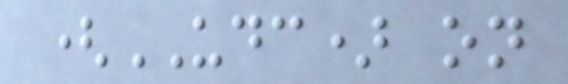(UDC) on
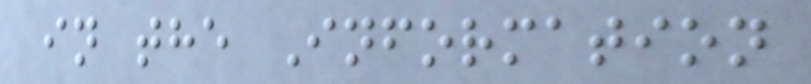in the Information
